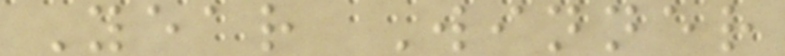Year Winner
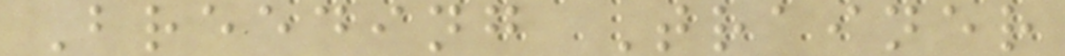Breeding Trainer
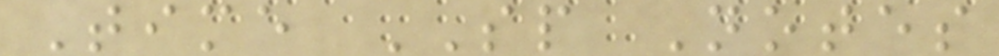Time SP Notes
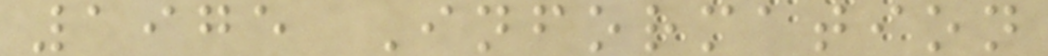1975 Information
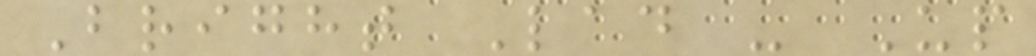Bright Lad - Up
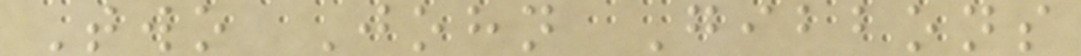Two John Gibbons
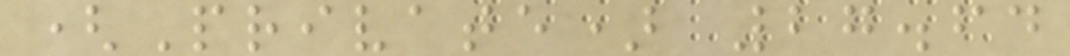(Private) 27.64
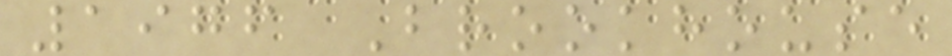1976 Brookhouse
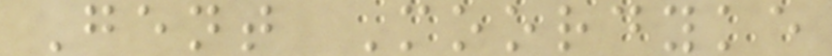Gent Moordyke
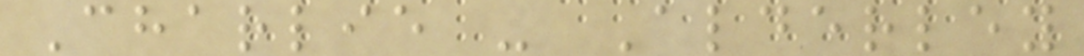Charlie - Alderley
